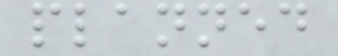planned
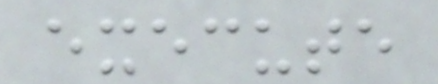execute
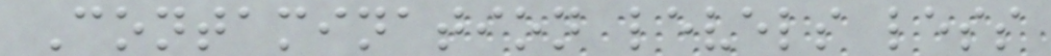Contamination levels less
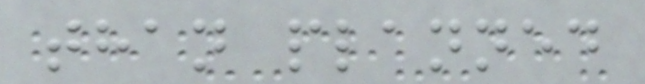than planned
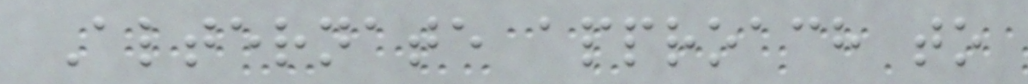Alternate approach to
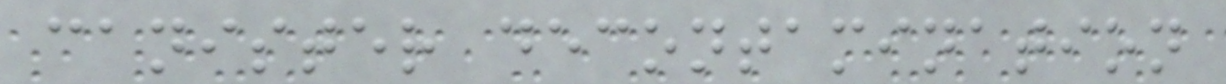canister decontamination
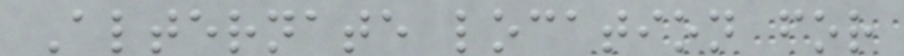Alternate location for
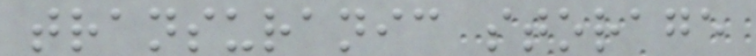transuranic storage
